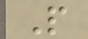P
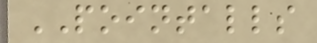POINTALLS
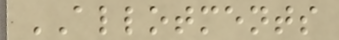ALLOTMENTS
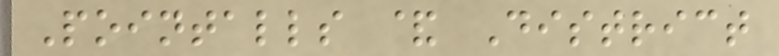Pointalls & District
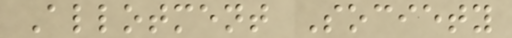Allotment Society
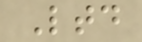Ltd
